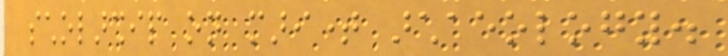scholarship on maritime archaeology.
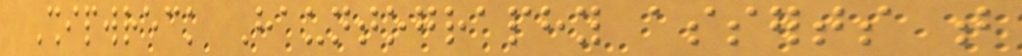Shipwreck Hauntography asserts that
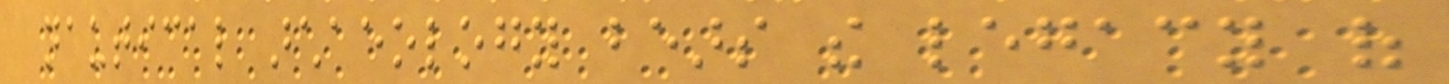nautical archaeology bears the legacy of
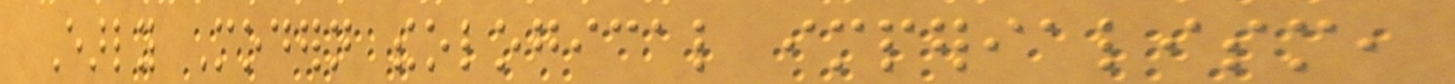Early Modern theological imperialism,
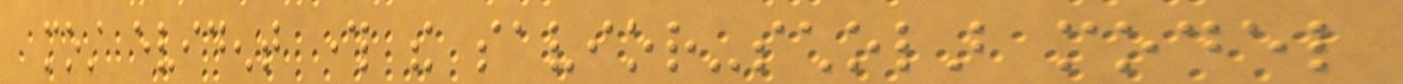most evident through the savior-scholar model
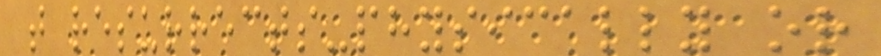that resurrects-physically or
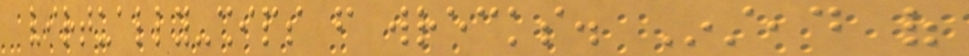virtually-ships from wrecks. Instead of
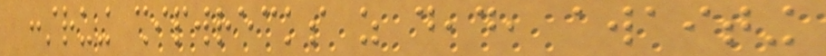construing shipwrecks as dead, awaiting
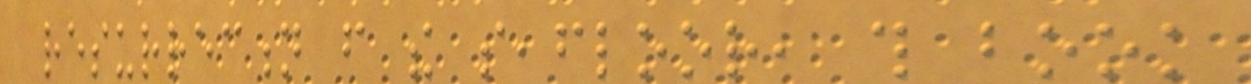resurrection from the seafloor, this book
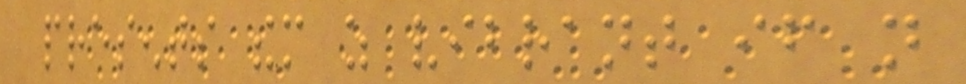presents them as vibrant if not
